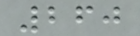260
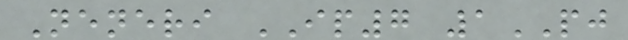Neneri IP7 1PJ
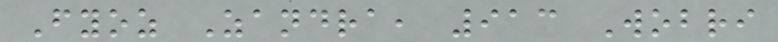Fyoz Zandra, 913 Wobri
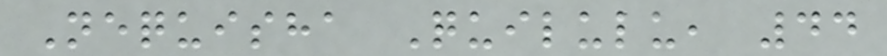Nequisha Quilulu, 44
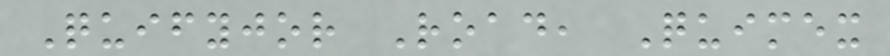Quifyjor Road, Quimex
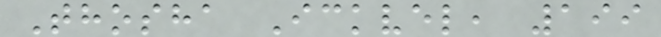Thosha Ickvel, 199
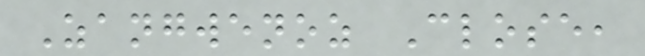Zangwenoz Close,
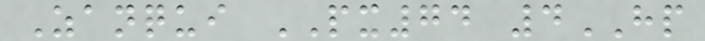Zanqui PX74 4HP
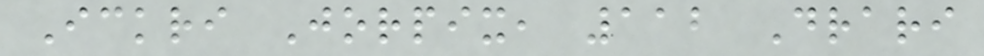Ickri Jorpix, 112 Drari
